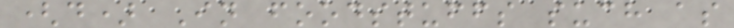(d) In foodstuffs such as
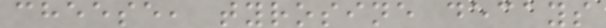cheese, tyrosine decays
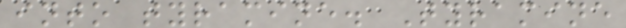into tyramine. Tyramine
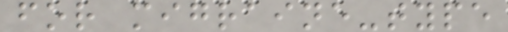for migraine-type
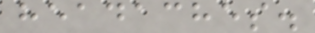headaches.
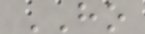HO
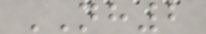NH2
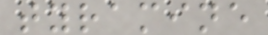tyramine
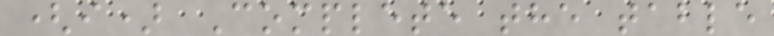(i) Complete the table
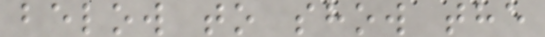below to show the
